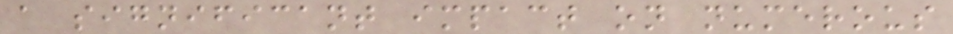a significant impact on numerous
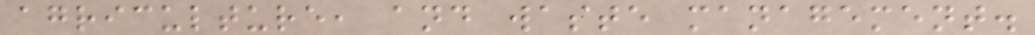agriculture, and waste management.
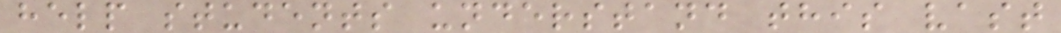help students understand this vast
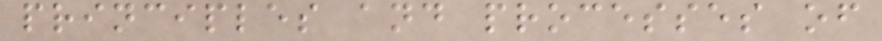principles and processes of
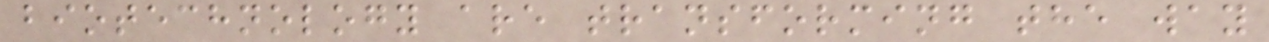biotechnology are transforming the way
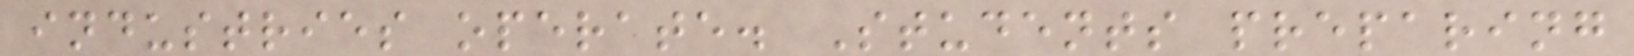industries operate. Students preparing
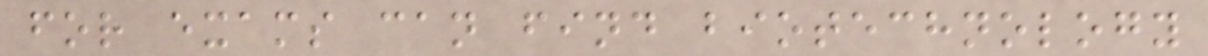for exams can find biotechnology
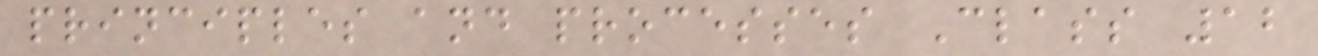principles and processes Class 12
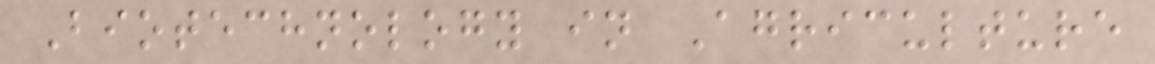Biotechnology in Agriculture
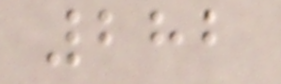282
